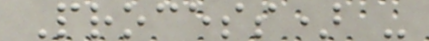Process) -
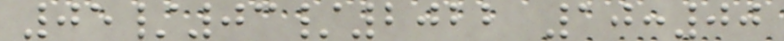05/03/2022 10:00
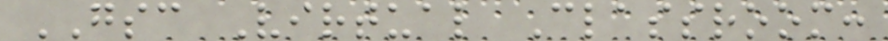GSC Virtual Classroom:
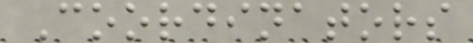Coordinators
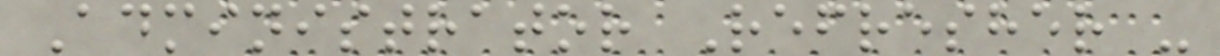Administrator Refresher -
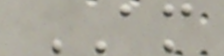AM
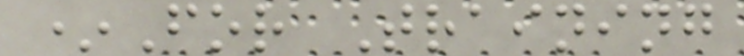*For Training
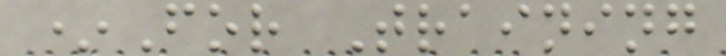*For Training
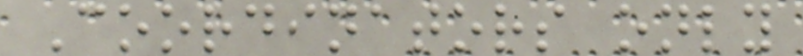Coordinators only
